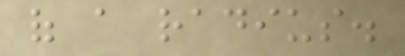of a radius.
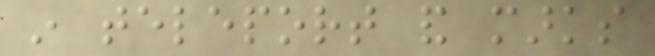in teleport and marks
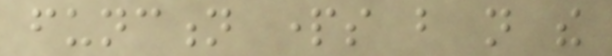function parts but not the
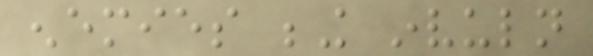enemies being invuln
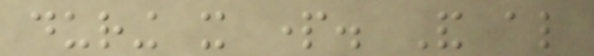during it part. And also
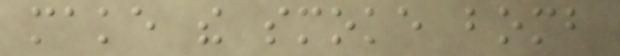make the smoke bomb
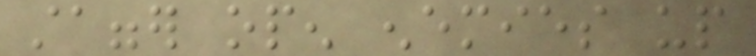stagger open enemies up
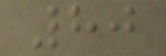80
